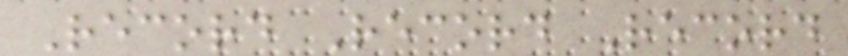Record Record Record
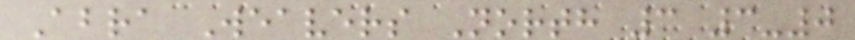Abra Weavers North 3 3-0
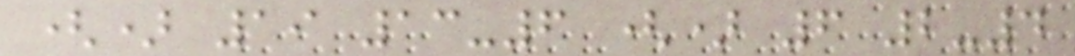() 19 13-6 () 6 2-4
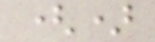()
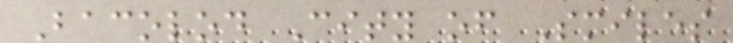Bacolod City of Smiles
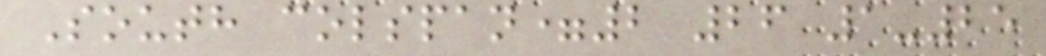South colspan=2 26 1-25
